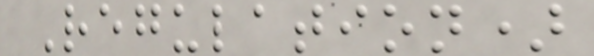Regulation)
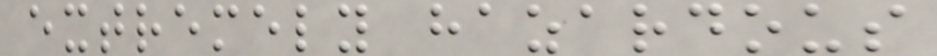extremely hazardous
